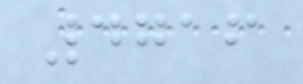4716
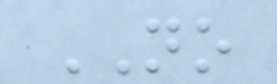NO
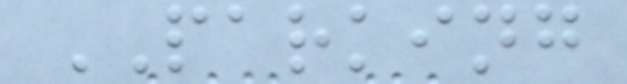PARKING
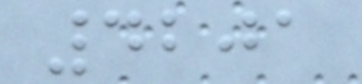4201
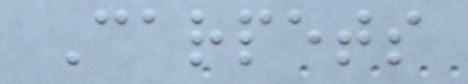Carpets
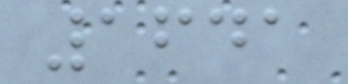1641
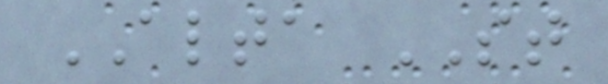ALTA ST
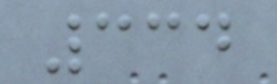334
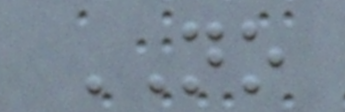NO
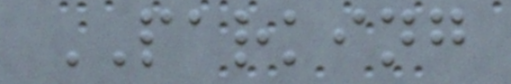PARKING
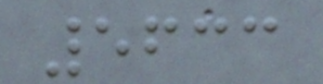5633
